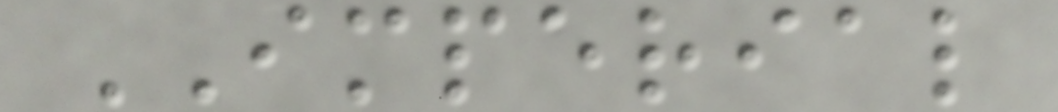IMPERIAL
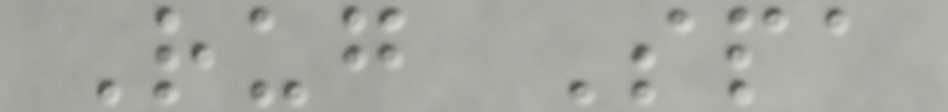Rug Spa
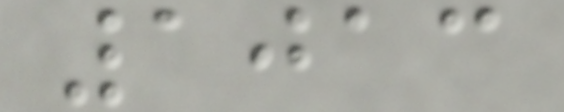1013
